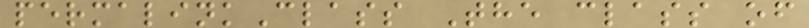permalinkClass The class of
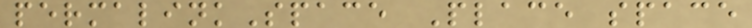permalinkSpace Place space
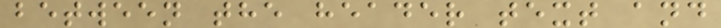between the header text and
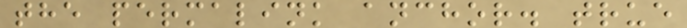the permalink anchor. true
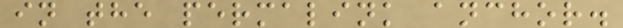in the permalink anchor.
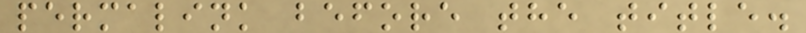permalink before the title.
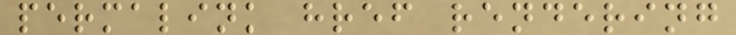permalink href rendering
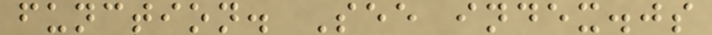function. See index.js
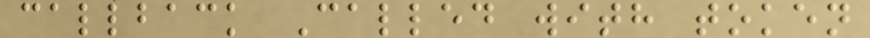callback Called with token
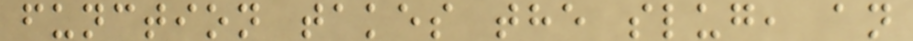function takes the slug, an
